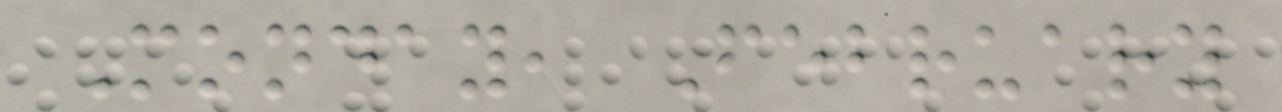Monday, February
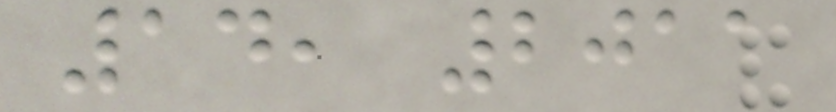14, 2011
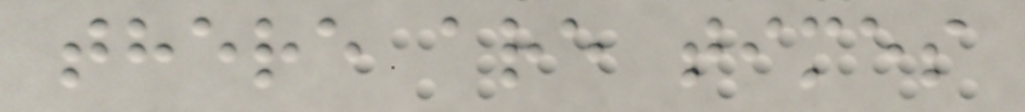there are times
